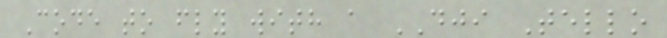Code to fly with a DJI Tello
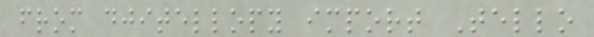from djitellopy import Tello
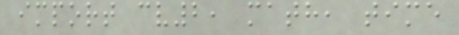import cv2, math, time
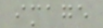image
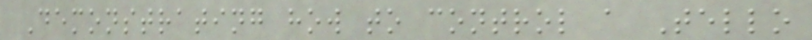Demonstrating how to control a Tello
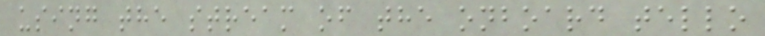using the stream of the onboard tello
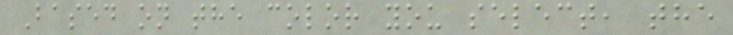Based on the color you select, the
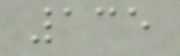135
